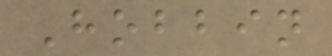Hobbin
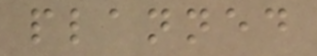planned
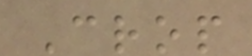Crop
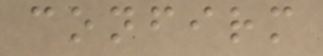confirm
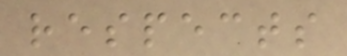respects
